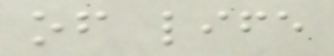of life
